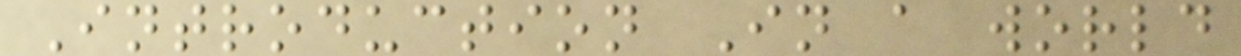Introduction In a world
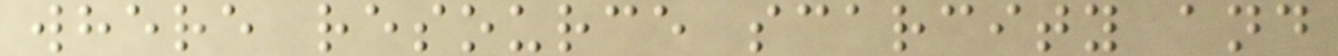where resource scarcity and
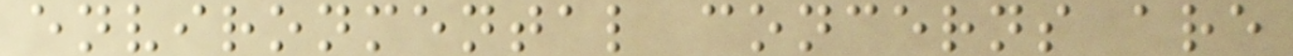environmental concerns are
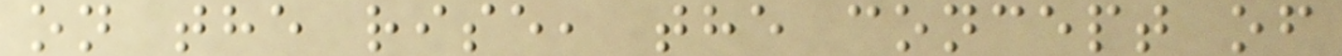on the rise, the concept of
